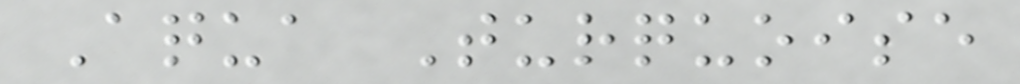Aqua Turquoise
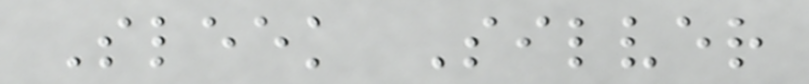Sleek Silver
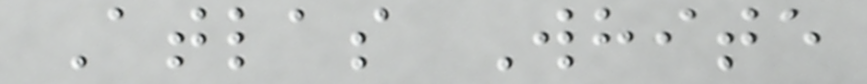Atlas White
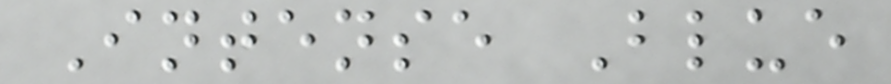Intense Blue
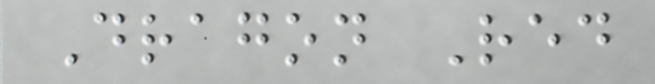Dragon Red
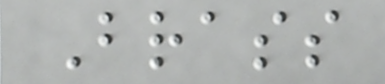Brass
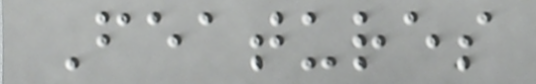Features
